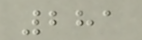281
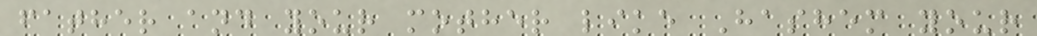father and your mother like Hashem your
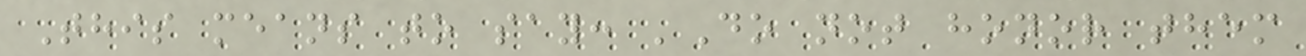This means to say: 'Do not honor them
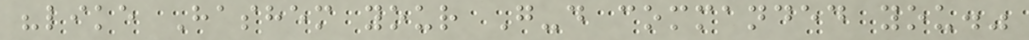"like Hashem your G-d commanded you."
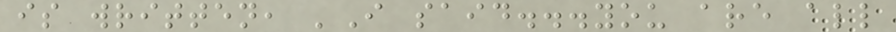is written, 'I said...you are all
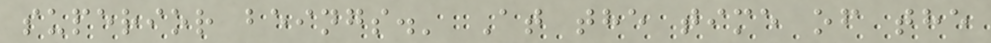superior beings.' At the time of the
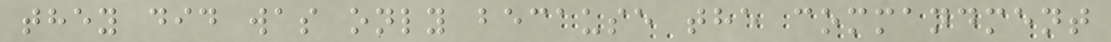they did was only because the commandment
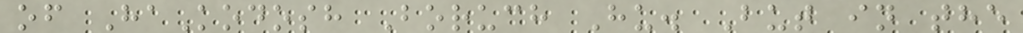of HaKodosh Boruch Hu. But in the
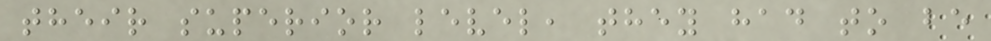their superior level, they had to be
